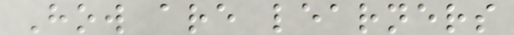How are learners
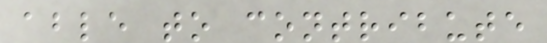able to contribute
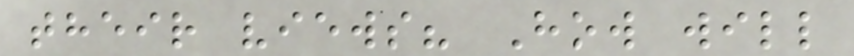their views? How will
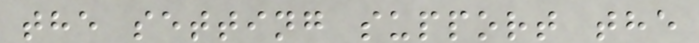the setting support the
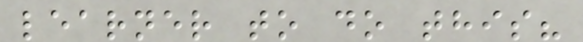learner to do this?
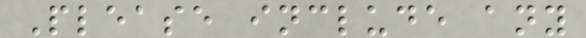Please include any
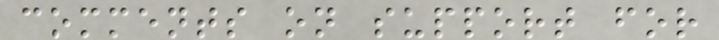comments on support for
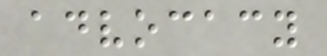advocacy
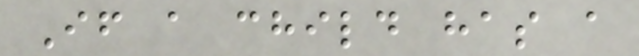If a child has a
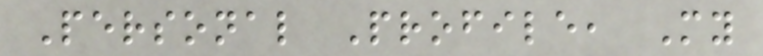Personal Profile, My
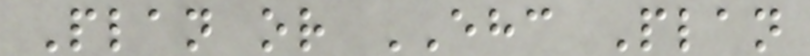Plan or EHC Plan
